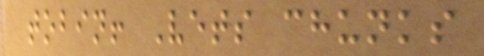tobin! Vets chunks
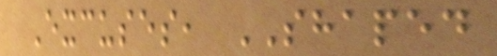Excuses, SHAPED
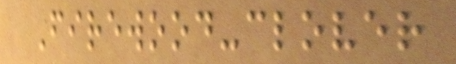Firewood-clover
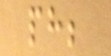ph;
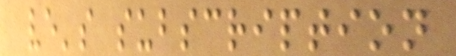ve's subscription
